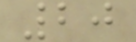20
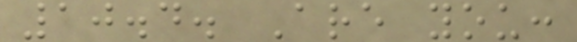10.4. Are you:
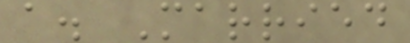a. Married
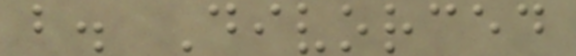b. Divorced
